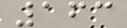163
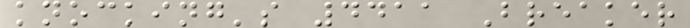knocking's 4411 Breaker
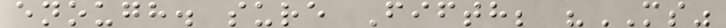enough. sure Fifth; "MS"
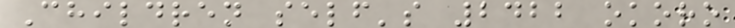Children self's 2422 okoro
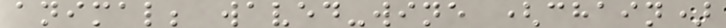animal; waved-wine (chain)
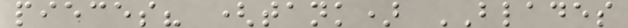pieces? (tank) BLADES
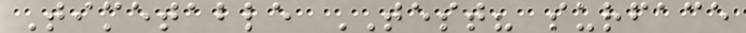Timetable TEST? surface
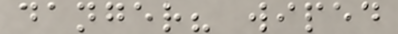danger? wiped
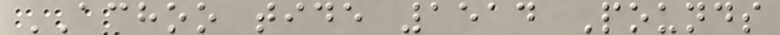ACHOO tide 1514 Pounds
